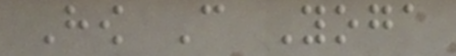How Can Yoga
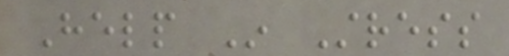Help In Stress
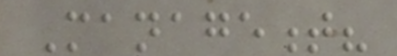Management?
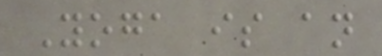Yoga is an
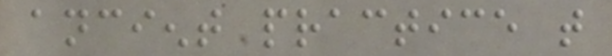ancient practice that
